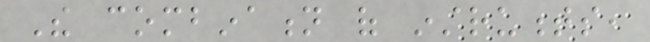The combination of instruments,
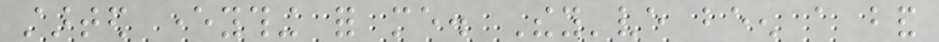started everything for me. They've been a band
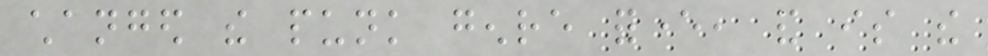changed the punk genre forever, and is the
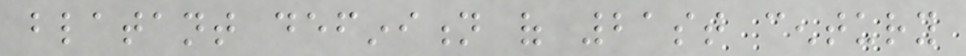blatant definition of 21st century
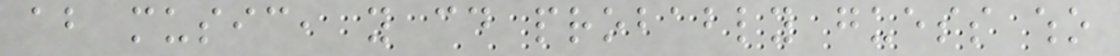about music, you could probably guess who
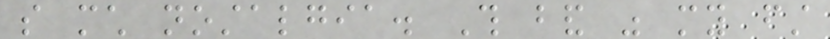so much nostalgia. This band was my first
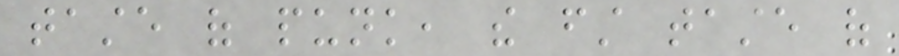taste of punk, the first taste of
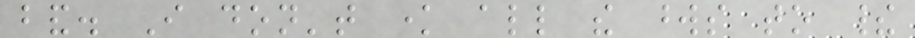band. I don't know all the words to their
